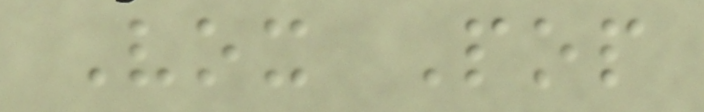Vox Pop
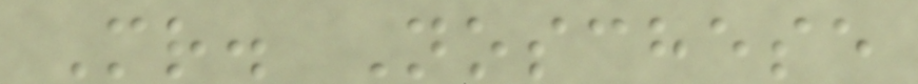Mr. Noschese
